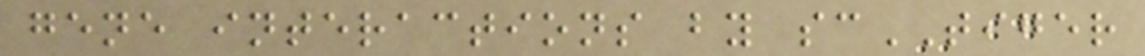gene interactions by scTIGER
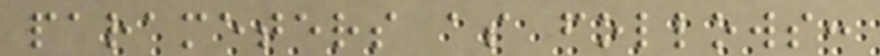parameters as follows:
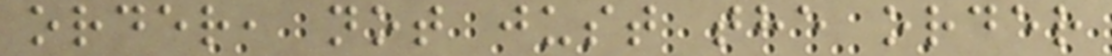order, not just the order
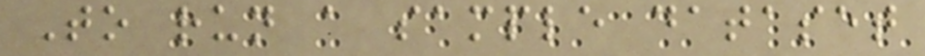To run a sample dataset
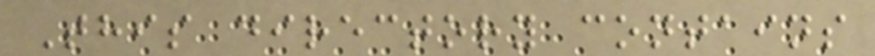This directory contains
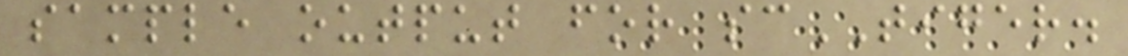sample output for scTIGER.
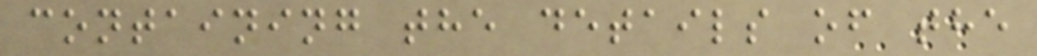containing the details of the
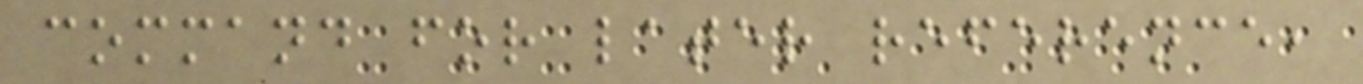command for later reference,
